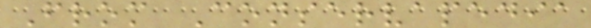From Conservapedia
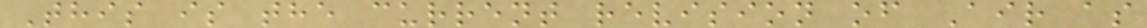This is the current revision of Air as
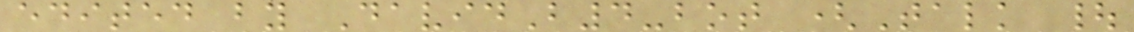edited by DavidB4-bot (Talk |
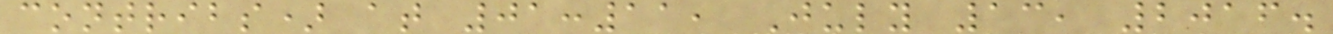contribs) at 01:11, July 13, 2016.
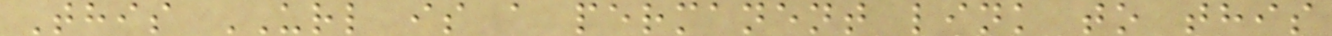This URL is a permanent link to this
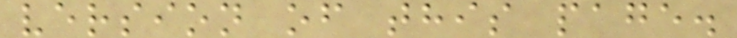version of this page.
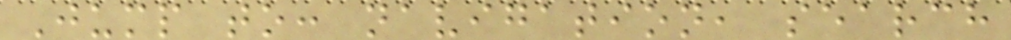Jump to: navigation, search
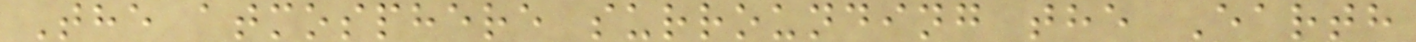The atmosphere surrounding the Earth
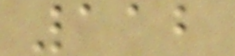112
